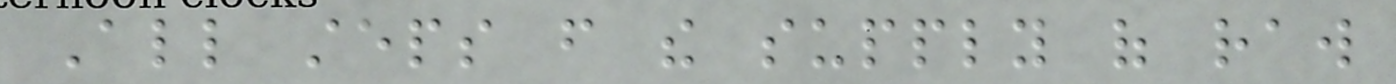All steps from the supply of raw
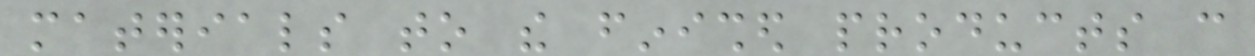materials to the finished products can
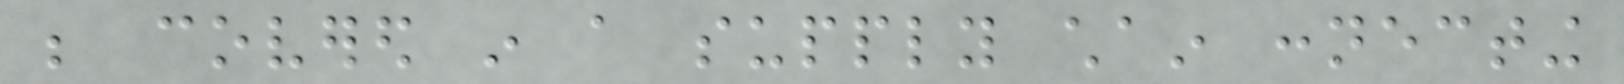be covered in a supply chain connecting
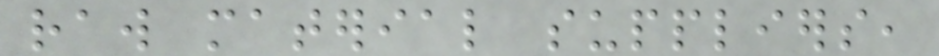raw material suppliers,
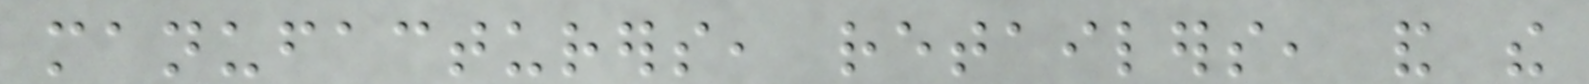manufacturers, retailers, and the
